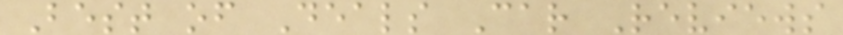Best of Deals Car Reviews
